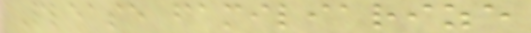Please familiarize
